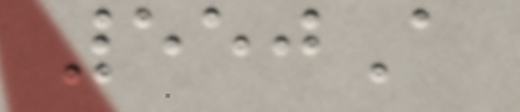550A
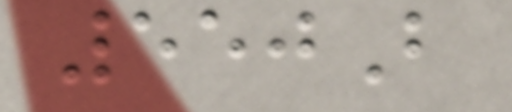550B
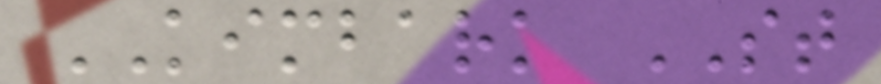KIMBARK ST
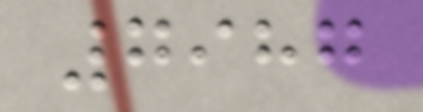7987
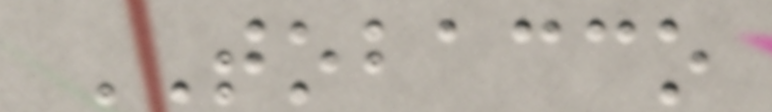TOBACCO
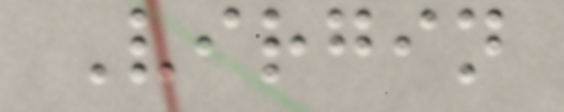Virgin
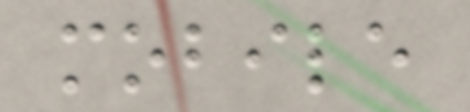mobile
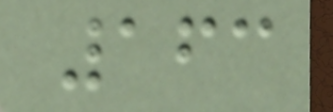163
